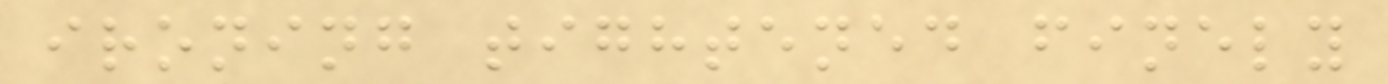ironing tightened finely
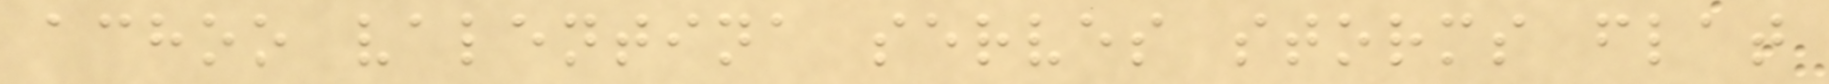achoo valentina serves storms flat
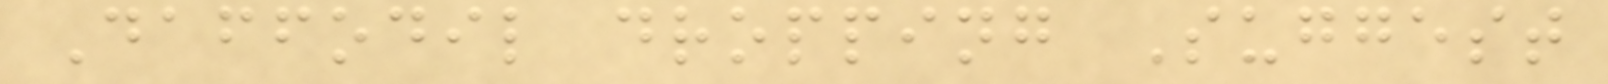Daffodil dropping Suggest
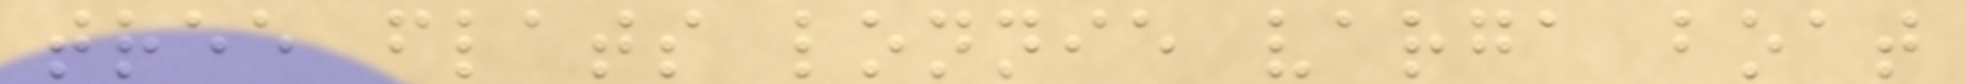tree flats lonnie varga boat
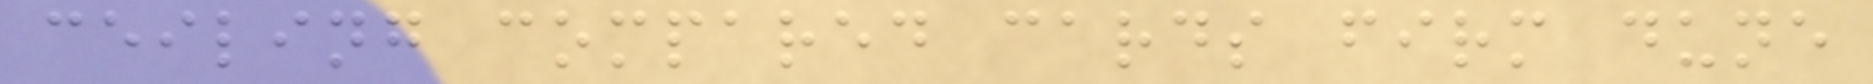ceiling compared cards firm dune
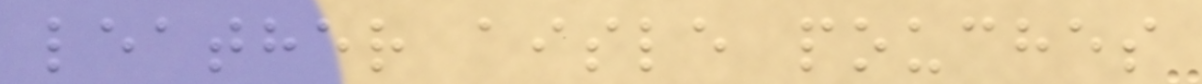leather aisle pouches
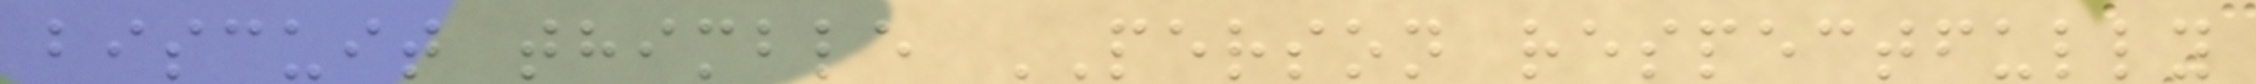biscuit thimble PERSON respectfully
